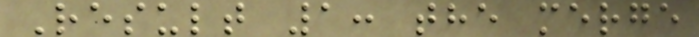Result 1: the merge
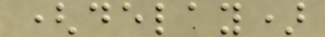(delay)
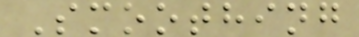Smoothing
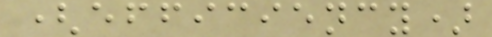(efficiency)
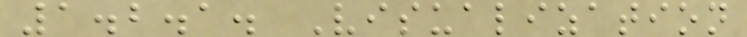1.2.1. Visualization
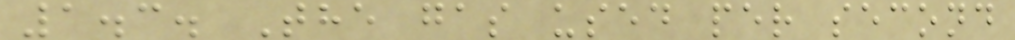1.3. The gas used per second
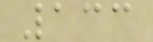133
